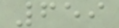659
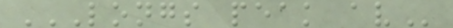LONGS PEAK AV
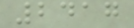2417
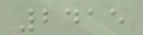2415
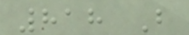818 B
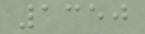1350
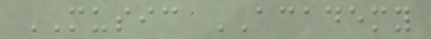MUSIC ACADEMY
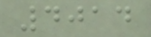4014
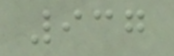937
